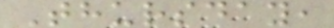Thursday,
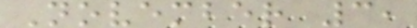November 3,
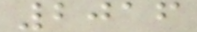2016
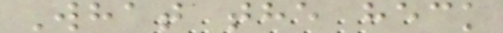What the heck
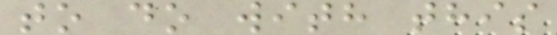to do with this
